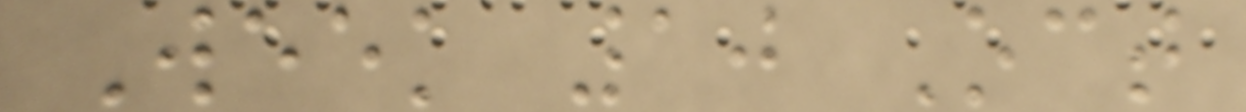Week 10 Oct
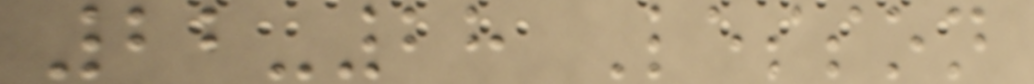22-28 Lesson
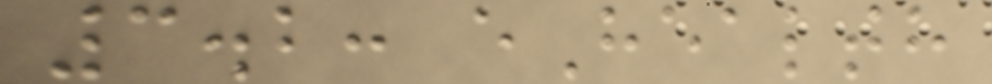3.2: eHealth
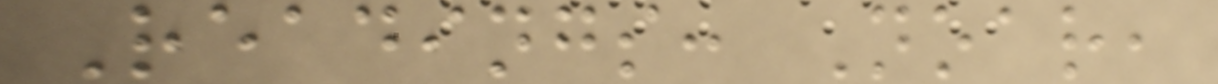Readings: Noar,
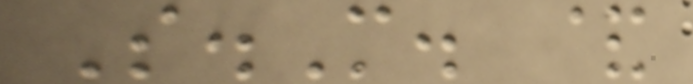S.M. &
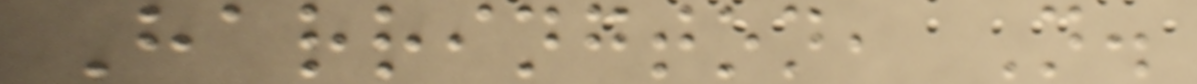Harrington, N.
